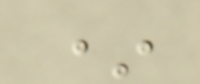*
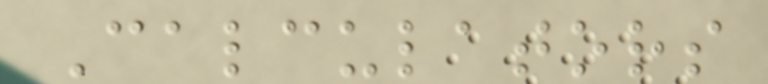Calculators
